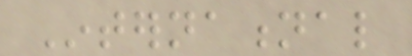International
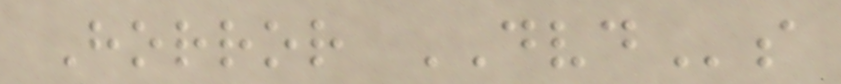Horror DVDs
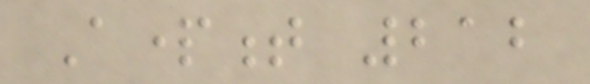Apartment 212
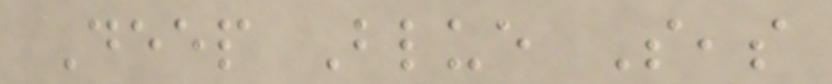Deep Blue Seas
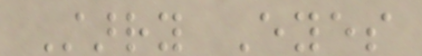Starry Eyes
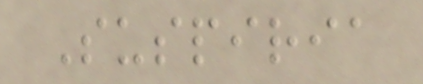Suspiria
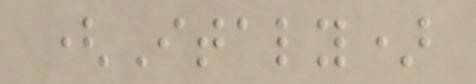(Italy)
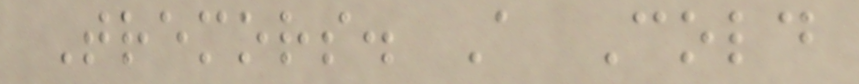Tremors. A Cold
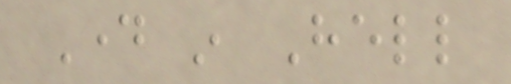Day in Hell
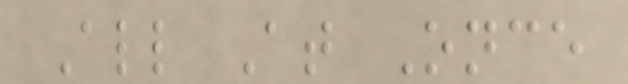All At Once
